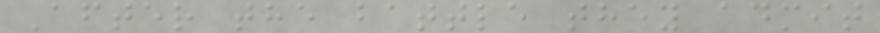After the battle they admit
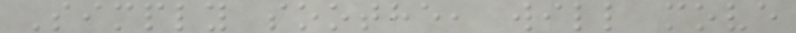Simply soothe, will move
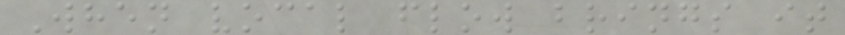When vocal flow brings it
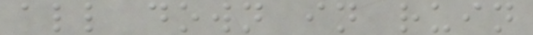all down in ruin
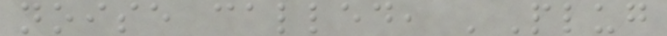noise called, 'Plug
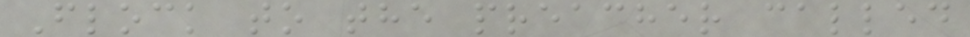Flock to the preacher called
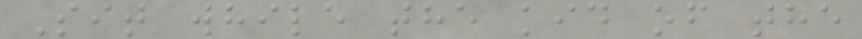Sit while the kid of the
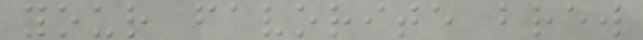your favorite brew
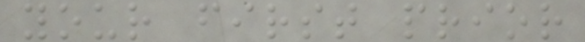your first prior
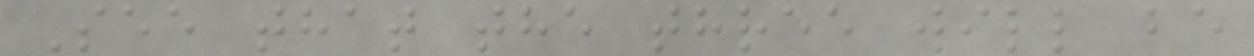See that the three will be
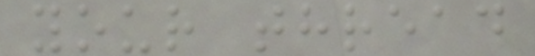your thread
